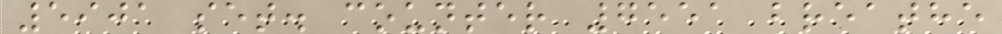5901 set. counter 7551 breathe
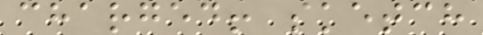charged! sketch
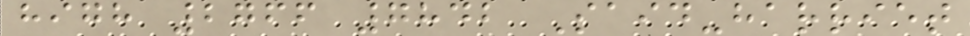high 2766 7842 Said-harriet
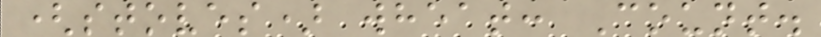(stoves) wheat: Count.
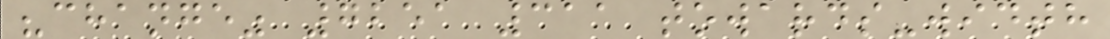"change" 7251 311 towards-width
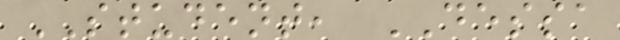STUDENT, DESSA
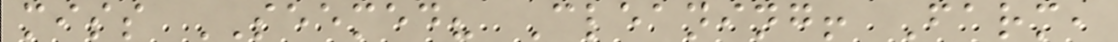miss SEEMED? Cleaning! Farm,
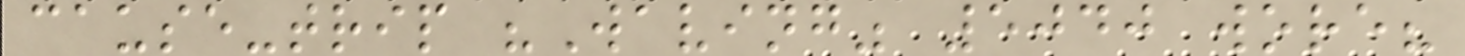cause-trip "Waving" 5040 wore?
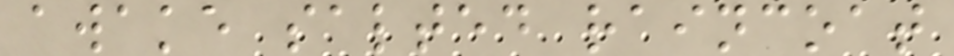awake salted raincoat
